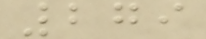279
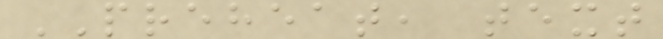PREHEAT, text
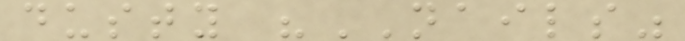dusty "NAILS"
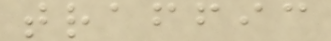traffic
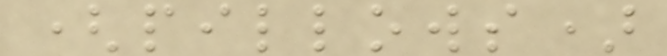(pillows)
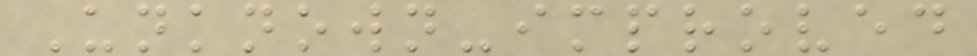Unknown-improved
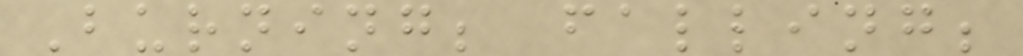Burning; falling;
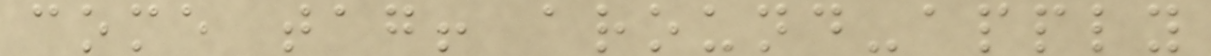come tag! around-apply
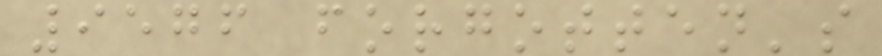9576 forgotten's
